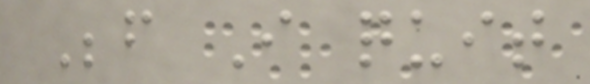Before I quit
